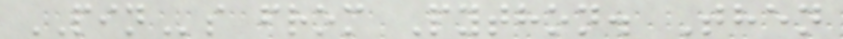PINs from Python. Then
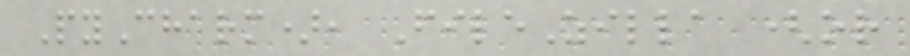PyCharm), FileZilla (or
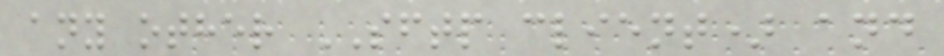any other SFTP client) and
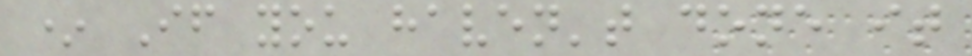* If you haven't done it
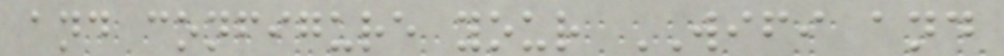and configure your WIFI and
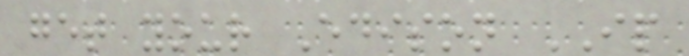get your Edison IP
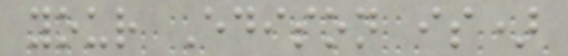your Edison is)
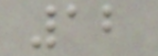12
